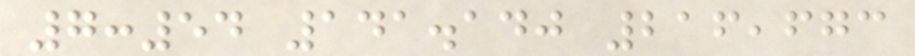7:54 141.140 216,673
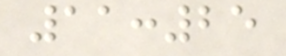11:25
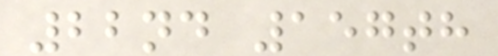22nd 157th
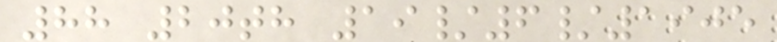88 20th 19/6/1905
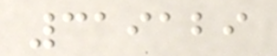319129
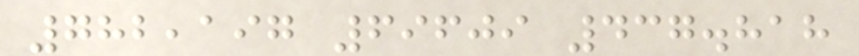782,197 69609 437.818
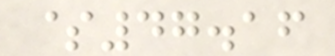$47.16
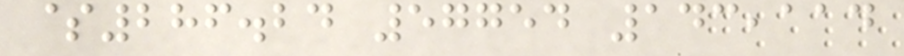$286.24 57754 143,114
